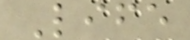Life
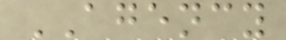AGENCY
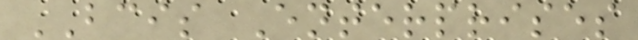BCIS Enterprises
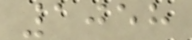1058
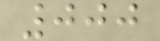000
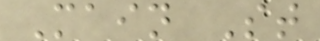Main St
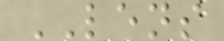LENS
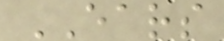EARS
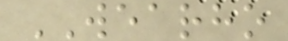WEARHO
